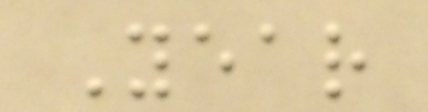Year
